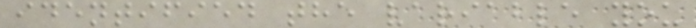identified the variable you
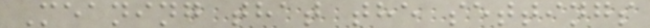Meaning that the settings
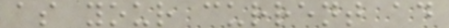as your current ad
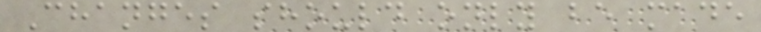Changes should only be made
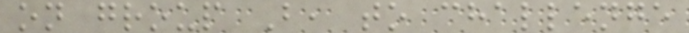on group B, to challenge
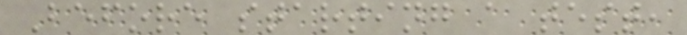Before starting a test,
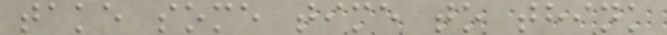take some time to think
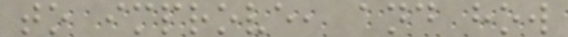to improve, and how
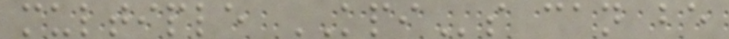multiple KPIs can be
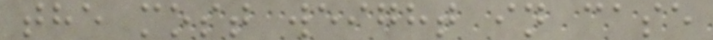the most weight in case
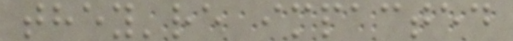they're impacted
